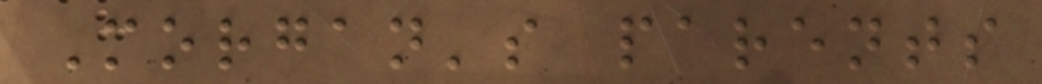Morgan's parents
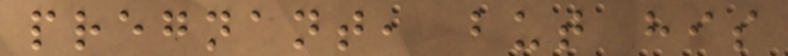pregnant, but his
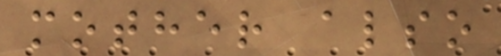mother also
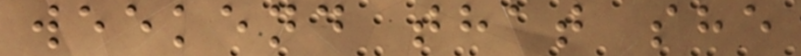weekend that she
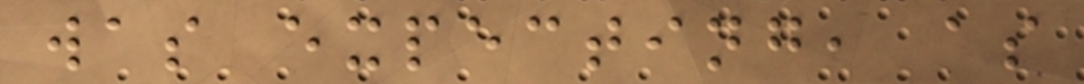was expecting, as
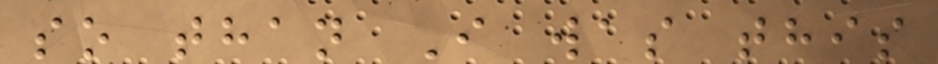so than I was this
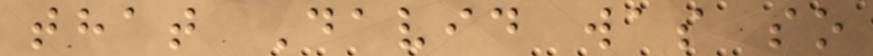that David was so
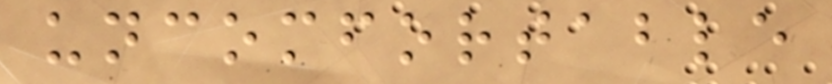uncomfortable
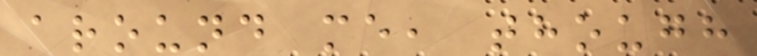around me, though
